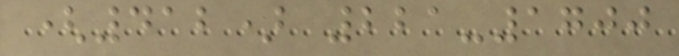(412) 221-1700
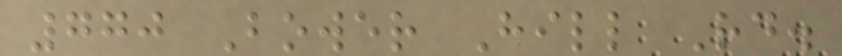770 Bower Hill Rd.
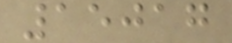15017
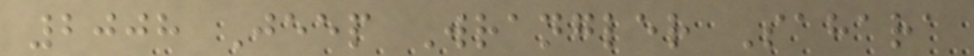2008 Jeep Wrangler Sahara
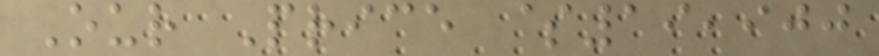Our Price $19,900
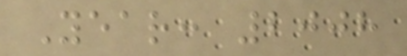Year: 2008
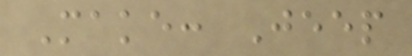Make: Jeep
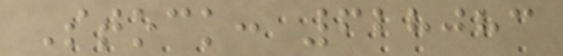Stock: 628083
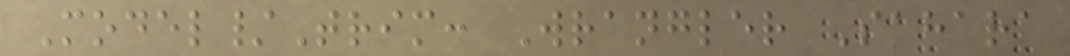Model/Trim: Wrangler Sahara
